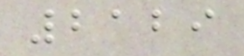2129
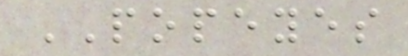POPEYES
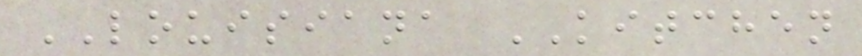LOUISIANA KITCHEN
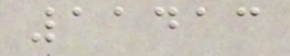11413
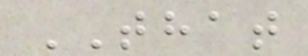THAT
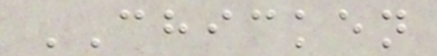CHICKEN
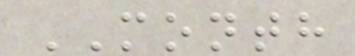MONTH
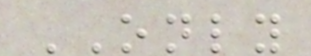ONLY
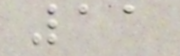11
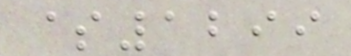$1299
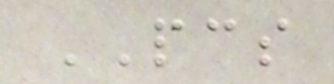PCS
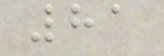81
